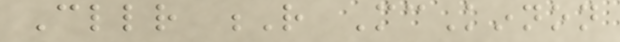Cllr R McKinnon
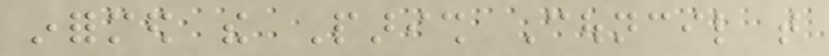informed the Parish Council that
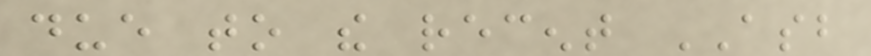due to the recent ASB
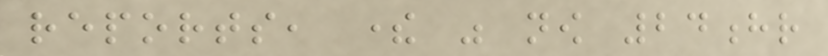reports, there was now 24hr
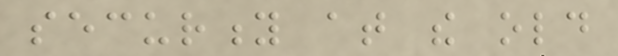security at the old
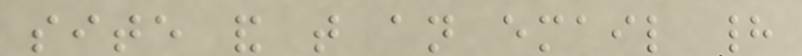site and that an email had
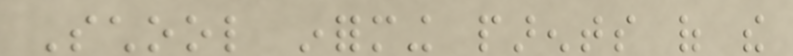School informing parents of the
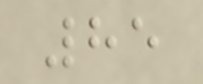85
